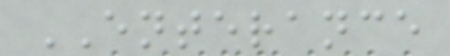ENTERANCE
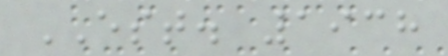EST. 1938
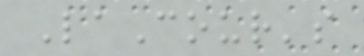LaCour's
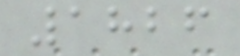1826
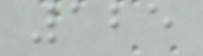125
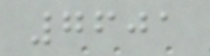7601
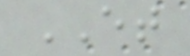ET
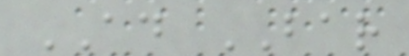AD BAR
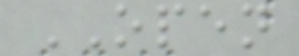OPEN
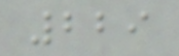229
